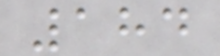184
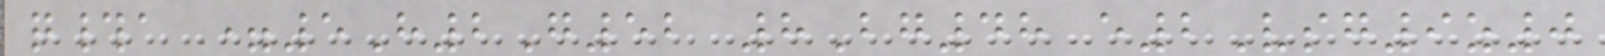q#a =5H2G52 8Bg48 e2Vsg9z0
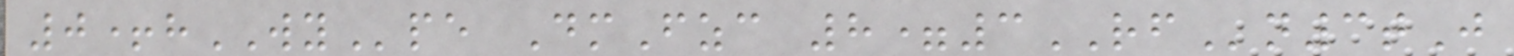0+hWYpe DmFzc 8=3RFn3tJ
